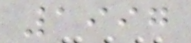1997
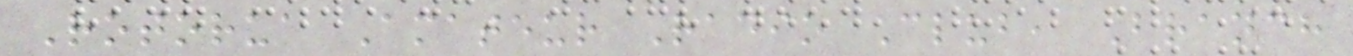Rotorua Amateur Radio Club, Branch
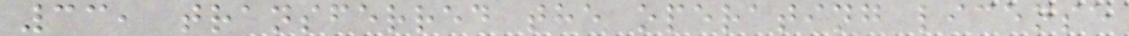33, transferred the operating license
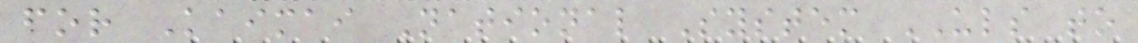for Kaimai National System ULS to
